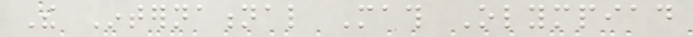The International Math Olympiad
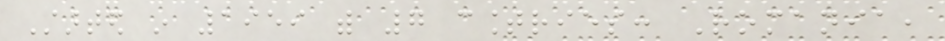Started in 1959 with 7 countries: Romania,
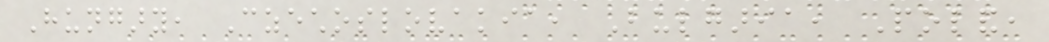Hungary, Czechoslovakia, Bulgaria, Poland,
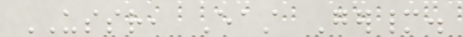USSR, East Germany.
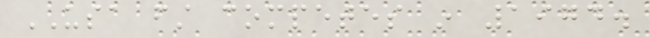USA first competes in 1974.
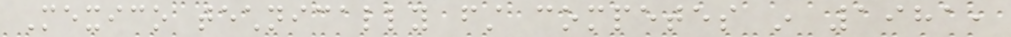Mexico technically first competes in 1981,
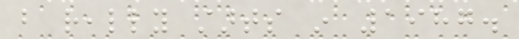but really starts in 1987.
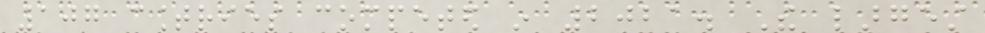107 countries competed in 2021. The largest
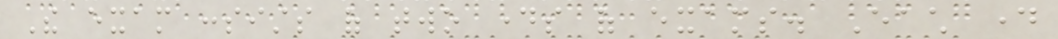The exam consists of two days of exams. Each day
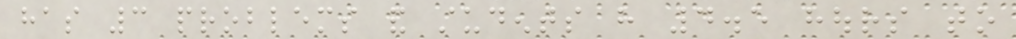has 3 problems and students have 4.5 hours to
